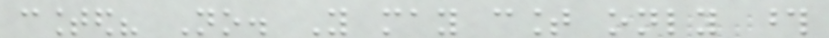counted? No. You may count only those
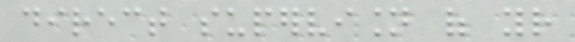direct supervision of your
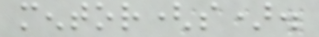mentor(s).
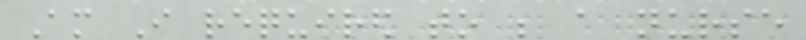Am I required to be a nurse
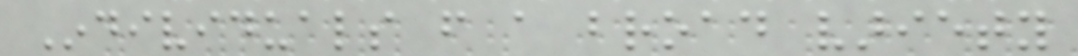Individuals from a broad variety
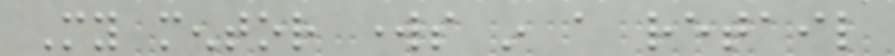My mentor works in a retail
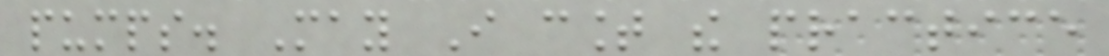pumps. May I count the practice
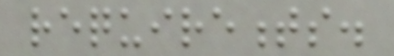requirements.
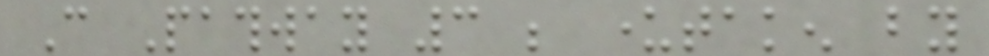Can Pathway 3 be undertaken by
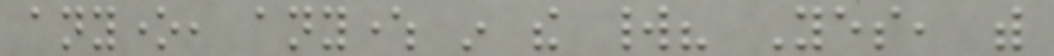anyone, anywhere in the world? Yes, with
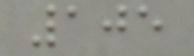105
